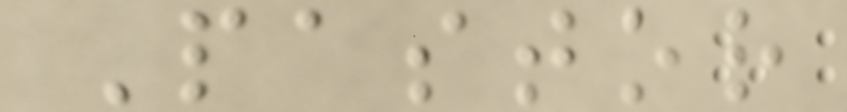Pastor
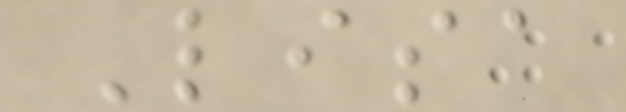Lisa
